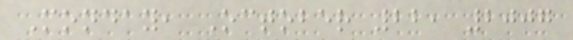Monday, October 22, 2007
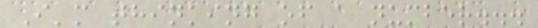I'm thinking of a number...
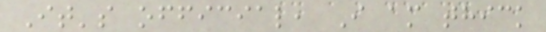It's official, I am thick
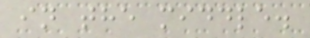in the middle.
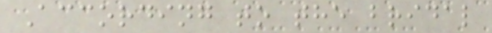According to the bridal
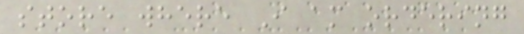store where I am ordering
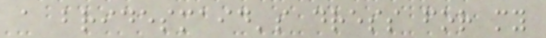a bridesmaid's dress for my
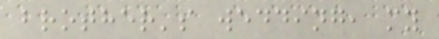brother's wedding, my
